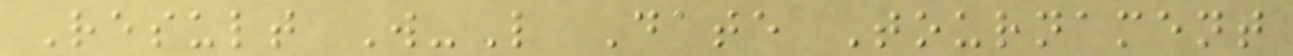Result W-L Date Tournament
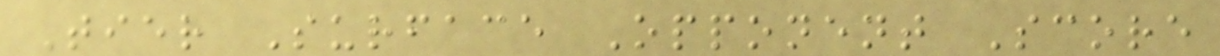Tier Surface Opponent Score
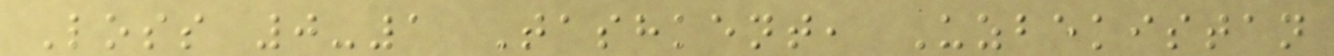Loss 0-1 Tashkent, Uzbekistan
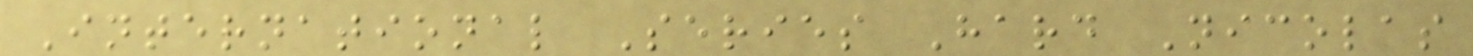International Series Hard Nicolas
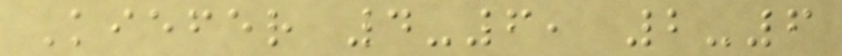Kiefer 4-6, 2-6
